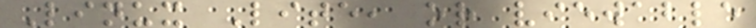Linux Lite, or viewable
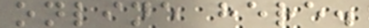online here.
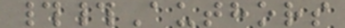##Authors
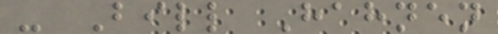- Bill Hahnen
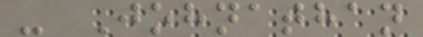- Johnathan
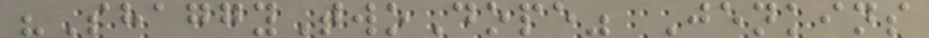"ShaggyTwoDope" Jenkins
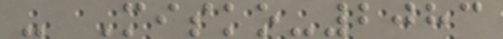- Misko-2083
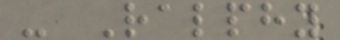- Ralphy
